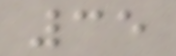35
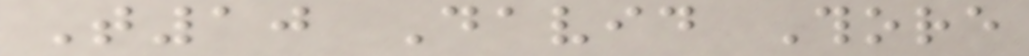T10 David Thore
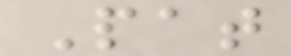Pat
